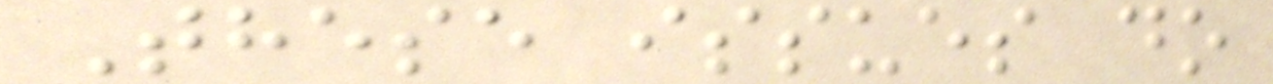These issues do
